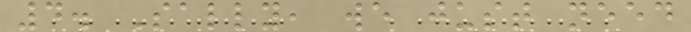4. Sally, we just need
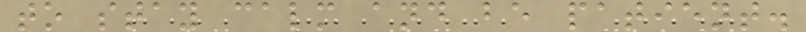to stay calm and be patient.
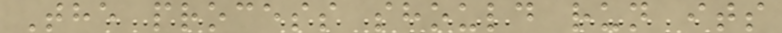The process should run its
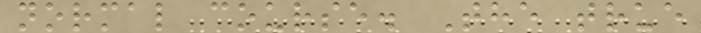normal course. The true
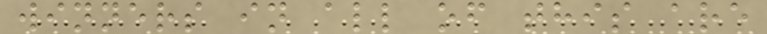winners in all of this are
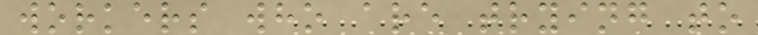workers who are trying to
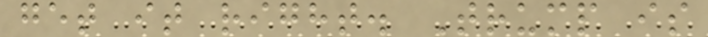get it right. Trump is
